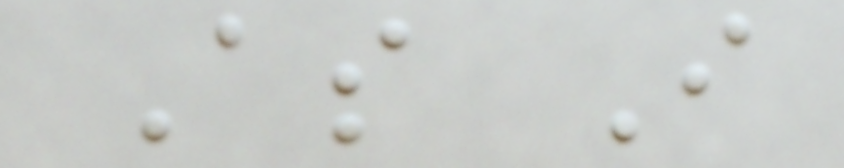As I
